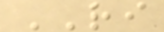RI
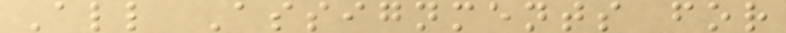All Assignments for
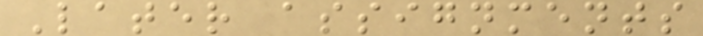Later assignments
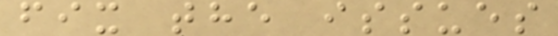fix the issues
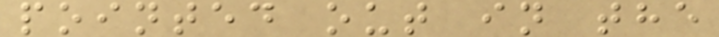pointed out in the
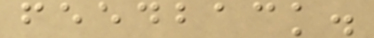feedback.
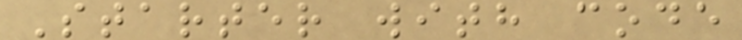Starter with code
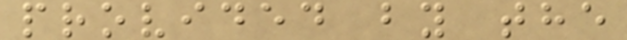provided by the
